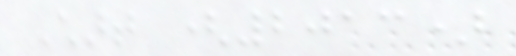Chart (2013)
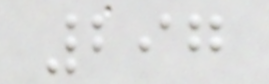297
